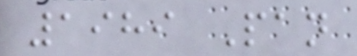1989 Pan
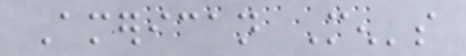American Men's
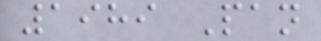1989 Pan
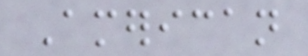American
